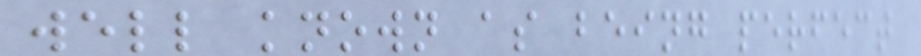well known as being perfect
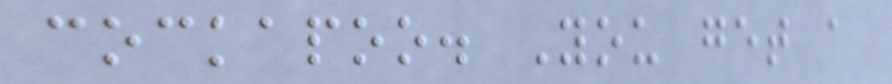cockapoo. You get a
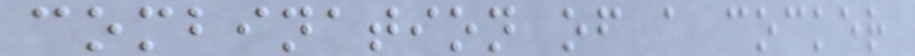combination of a cocker
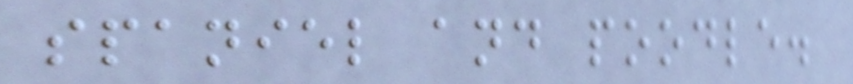spaniel and poodle.
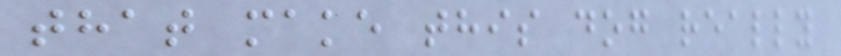that make this dog really
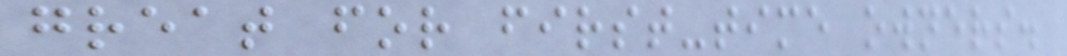great for first-time owners.
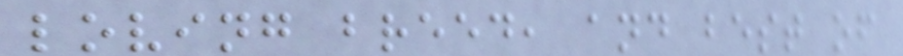loving breed, and best of
